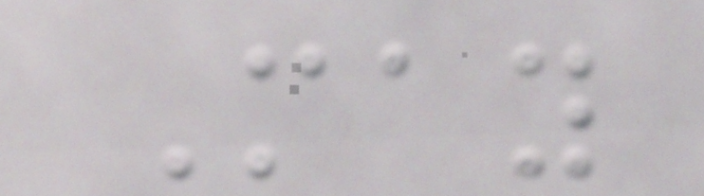May
